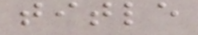title
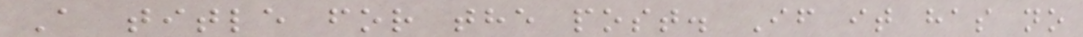A title for the post. If it has no
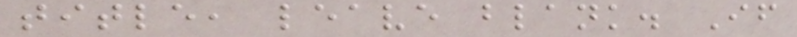title, leave blank. If
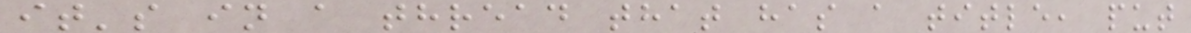it's in a thread that has a title, put
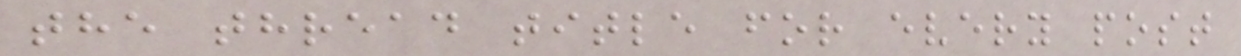the thread title for every post
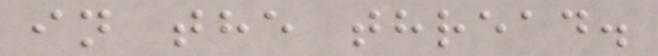in the thread.
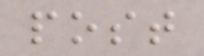post
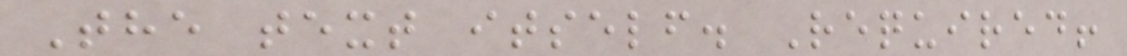The text itself. Required!
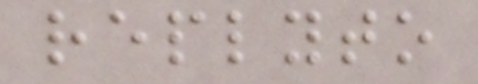replyto
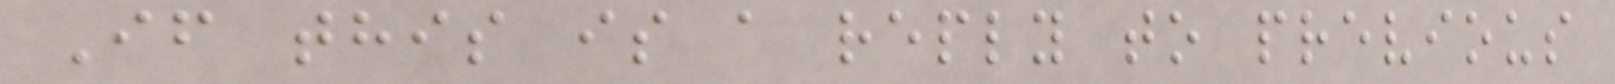If this is a reply to previous
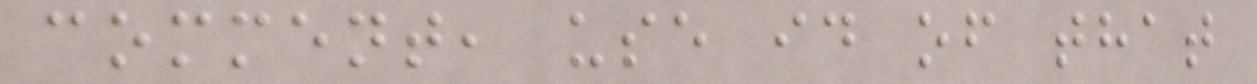comment, use id of that
